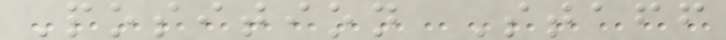Position Staff
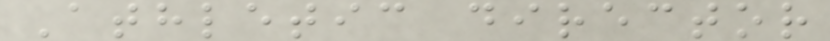Athletic director
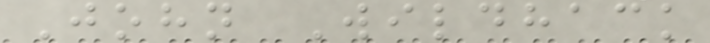John Wildhack
